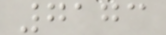7173
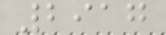2917
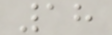18
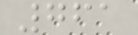761
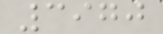3970
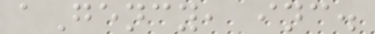aGency, inc.
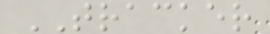TRACKER
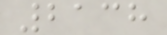2138
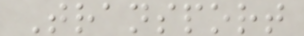Transport
